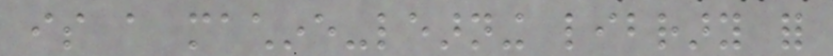is a machine-learning library for
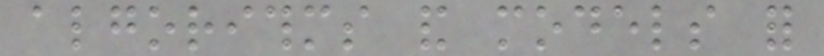algorithms and models for
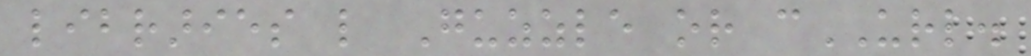libraries like Guzzle or cURL.
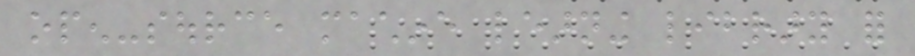open-source machine learning library for
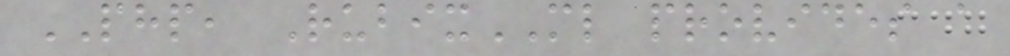PHP, RubixML provides a
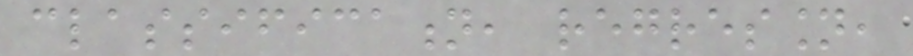classification, regression,
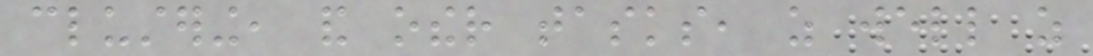clustering, and other tasks, as well as
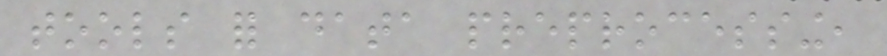tools for data preprocessing,
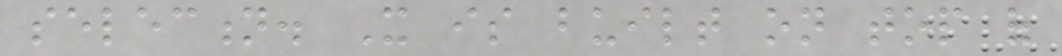selection. It is built on top of
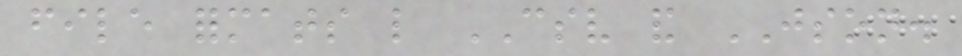file formats like CSV and JSON.
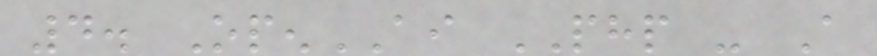4. OpenAI PHP - A
